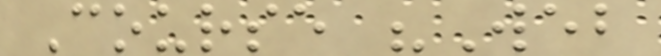Course "Web
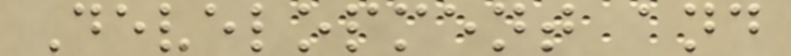Development and
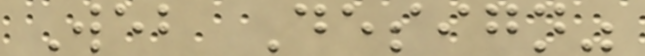Web Design"
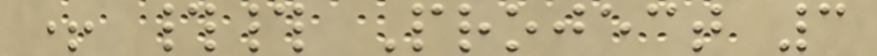+ ## Project 3
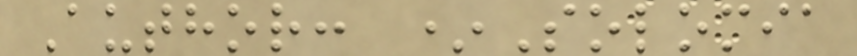Author: *Solomia
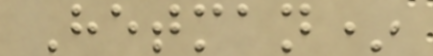Hetman*
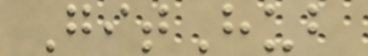GitHub
